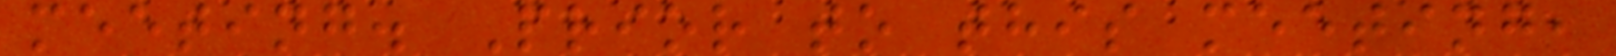meeting. Prior to this meeting,
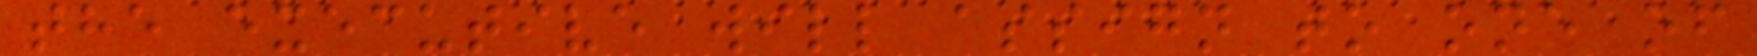the executive will assign to one of
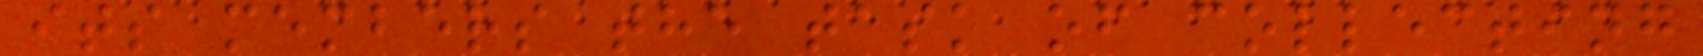its members the task of collecting
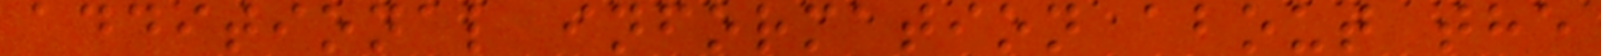additional information about the
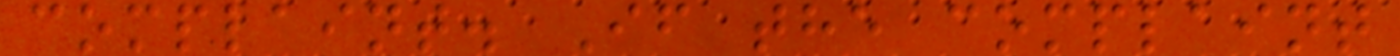complaint. If the complaint
